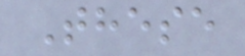These
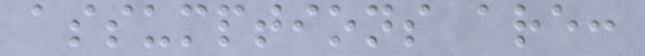assumptions are:
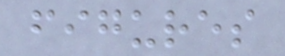figures
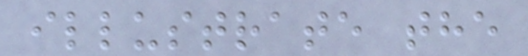illustrate the
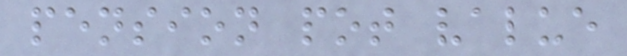pension pot value
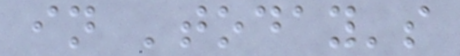in 'today's
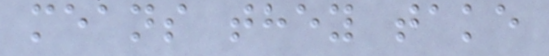means they take
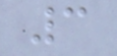3
